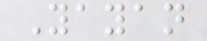Yayan
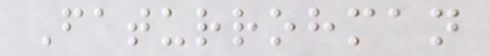Faturrohman
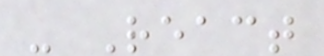- React
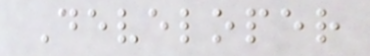Developer
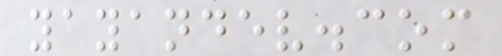yayandev.com
